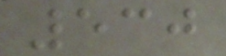530
